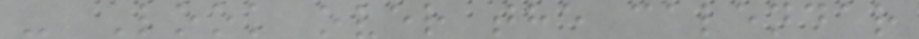- Look over the calendar
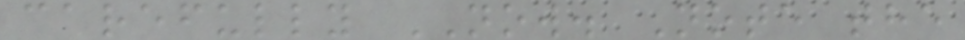carefully NOW. Note the
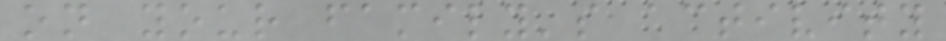on your family's activity
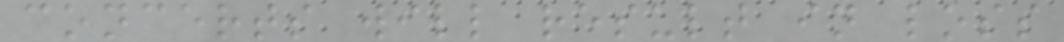concerts will result in loss
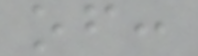of:
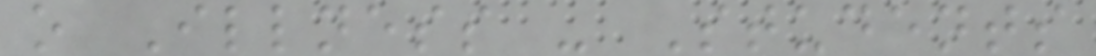o Illness - Students
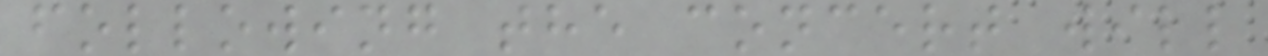following the concert will
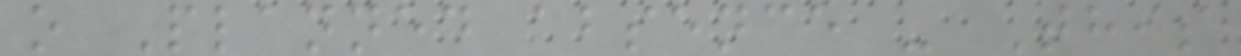o Planned absence - This
